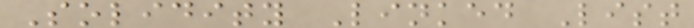Solidity Linked List
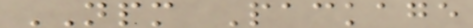NPM Package
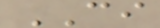CI
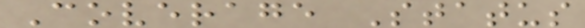Coverage Status
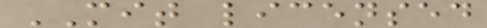MIT licensed
